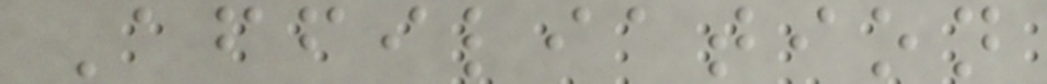Affiliation
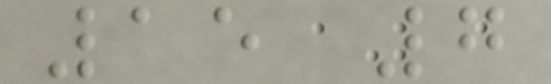15 7
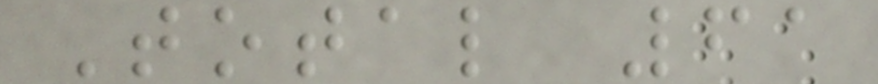Total 61
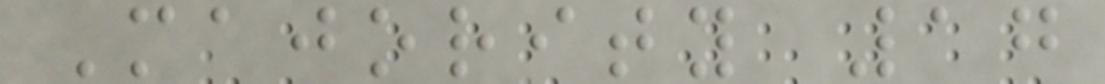Majority 17
